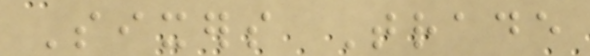Sixers Trade
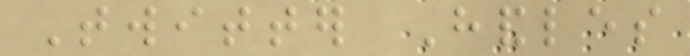Twitter Handles
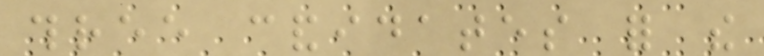three candidates for the
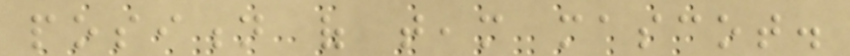position of team mascot.
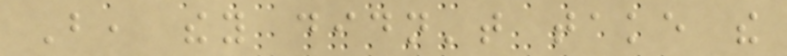But, they didn't take the
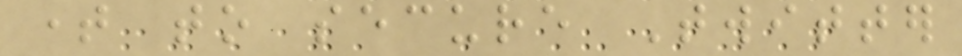time to secure Twitter
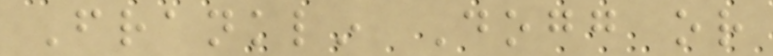Franklin Dogg or
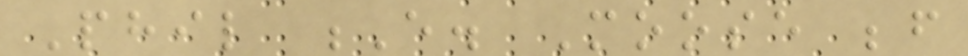Phil E. Moose before
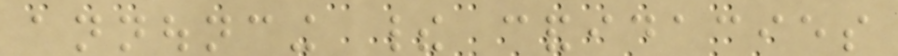announcing their candidacies
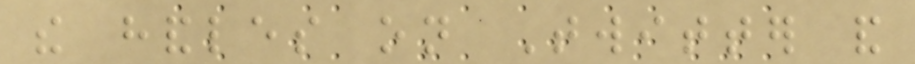the handles on Twitter and
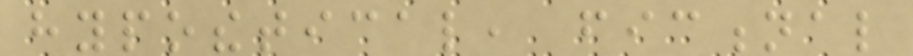hypothetical, fictional
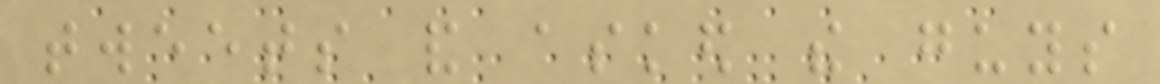tweets and asked the guys
